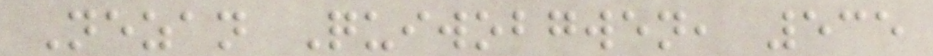Nezan Quiwobgwen, 535
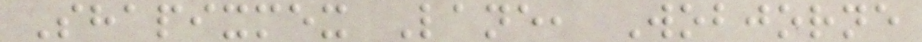Shapixmex Lane, Wobjorne
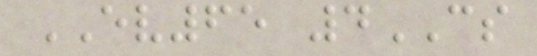EV65 4CS
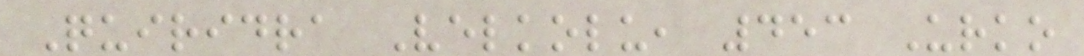Quiridra Velkolu, 453 Urko
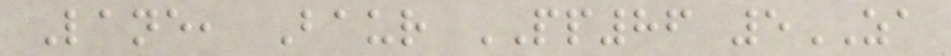Lane, Baur PP86 5ZA
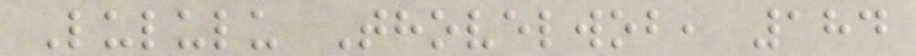Lululu Thovelwob, 184
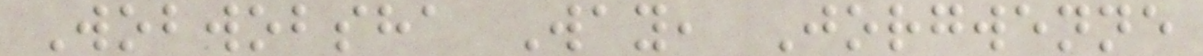Wobwobsha Way, Jorgwenne
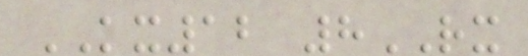KX12 8RX
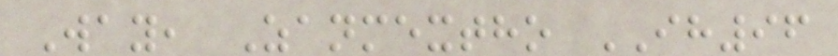Way, Zanmextho IH96
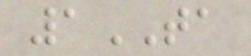1TA
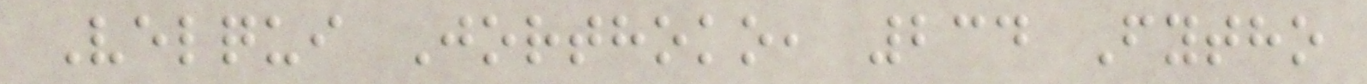Velqui Jorthoko, 234 Fytho
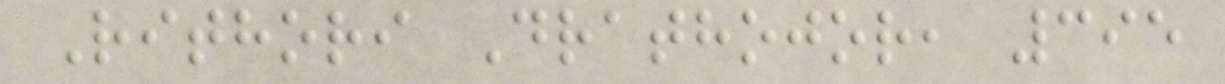Rithori Drathojor, 395
